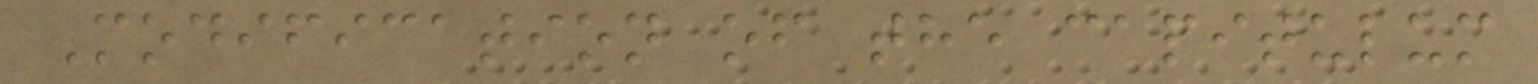Modification of the capitulum
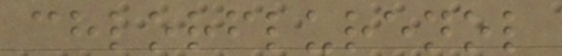chlorflurenol
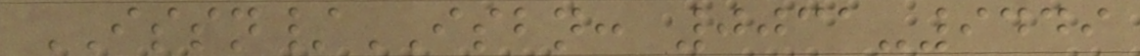ISSN/ISBN: 0031-9449
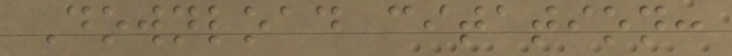Download citation:
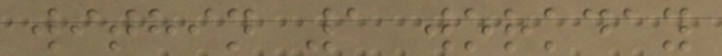within 1 workday
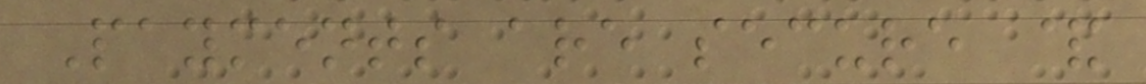Payments are secure &
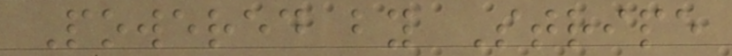Powered by Stripe
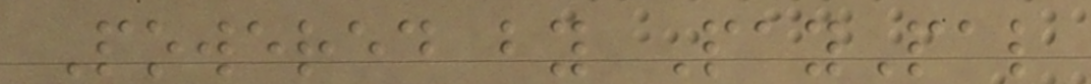Powered by PayPal
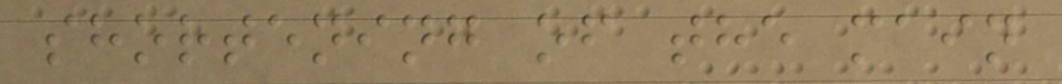shortening of the main
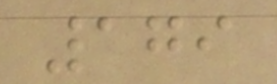179
